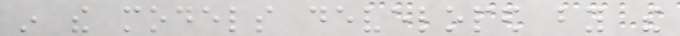in the models developed by the
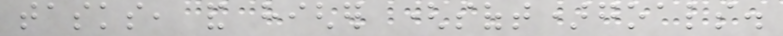tasks, and higher (soft)goals.
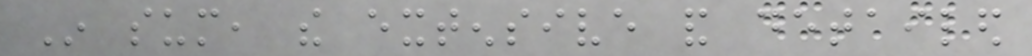In sum, the extensive and detailed
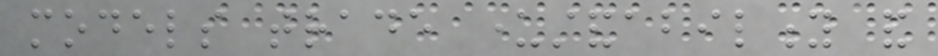models trade understandability and
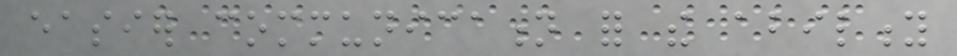easier communication for the ability
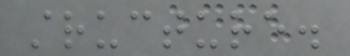structure.
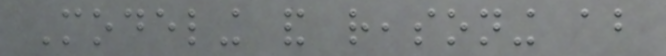Modeling and reasoning about
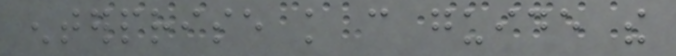enterprise knowledge can guide the
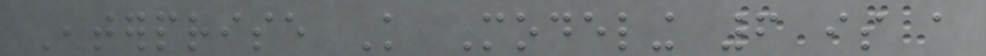Enterprise Knowledge Modeling 6 is a
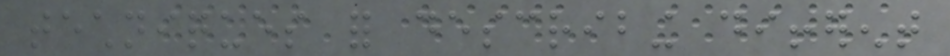techniques for describing different
